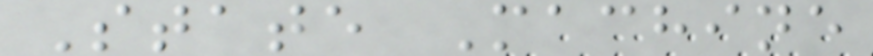State Machine
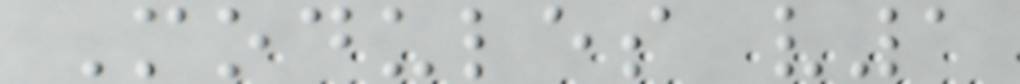Modules v1
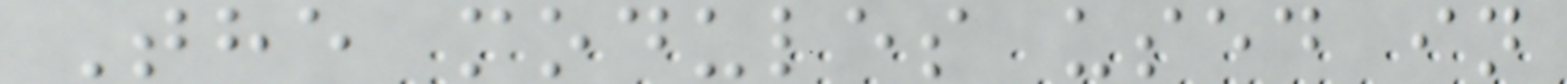The modules used in
